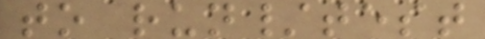to run/test
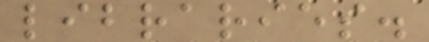libraries.
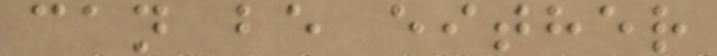can be either
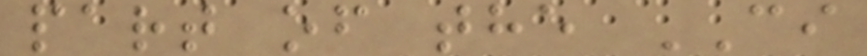part of the CI
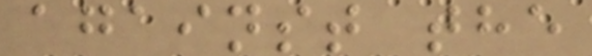against the
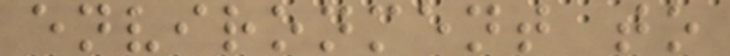environment to
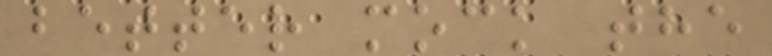better mock the
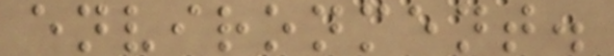environment.
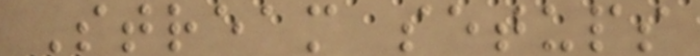Stream setups
